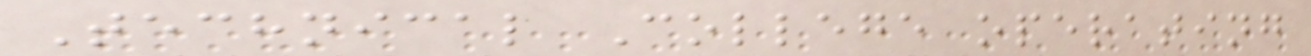Technical College operating
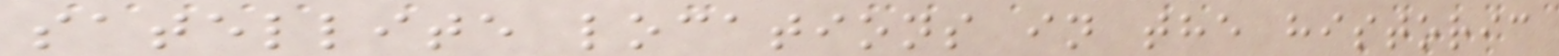satellite locations in the historic
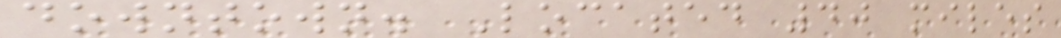downtown. Located 40 miles
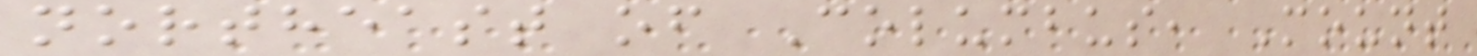northeast of Columbus, Mount
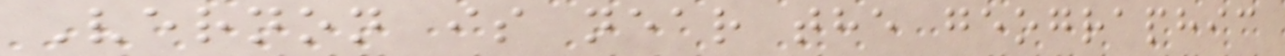Vernon is near the geographic
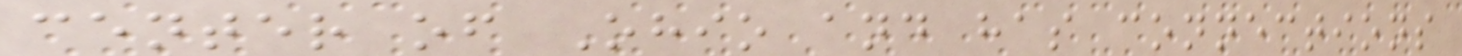center of Ohio and has connections
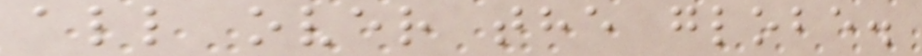all over the globe.
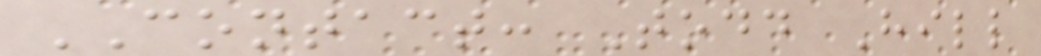CONTACT: Todd Hill
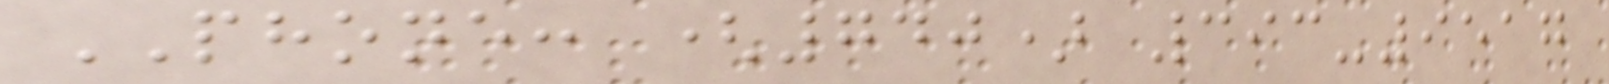PHONE: (740) 393-9517
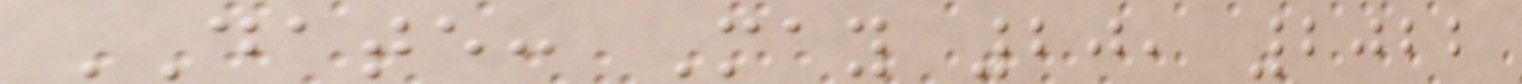DATE: May 20, 2022
